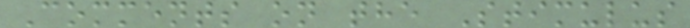Comments on the Stimulus
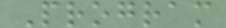Program
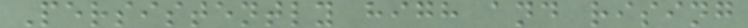Persistently high and rising
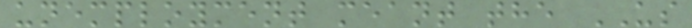unemployment meant the US
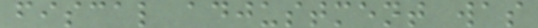fiscal adjustment was
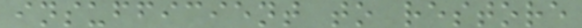insufficient to restore
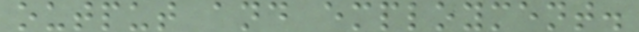output and employment.
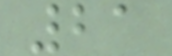21
